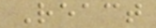React
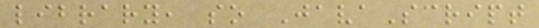library, so JavaScript
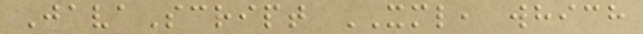JavaScript XML, which
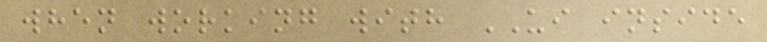when working with UI inside
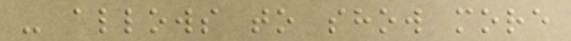- allows to show more
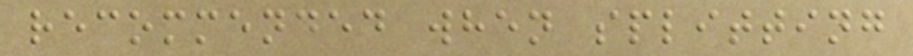recommended when splitting
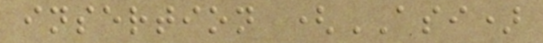insertion (ASI)
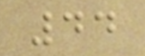44
